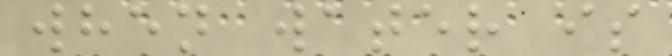when water is
